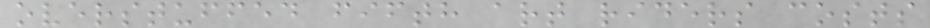overstuffed fifth art riders costs
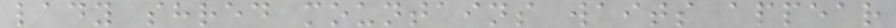lady shred mountains waits appear
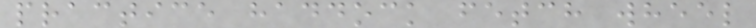practice haddock fetch wheel
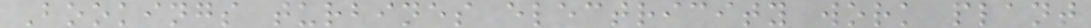Bookings turbines electricity work plant
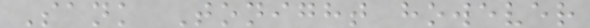Sank Tonight however
